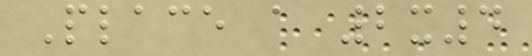Place a 2x4
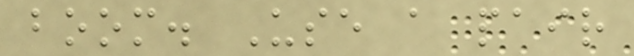boom. Use a pair
